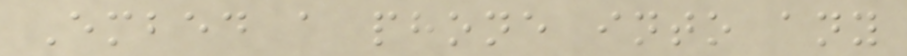Embed a phone into any
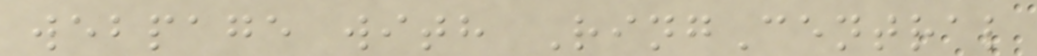webpage with RingCentral
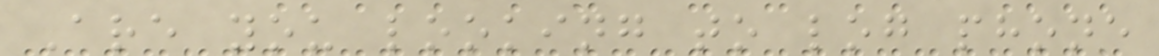Are you looking to log phone
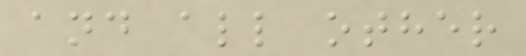and all other
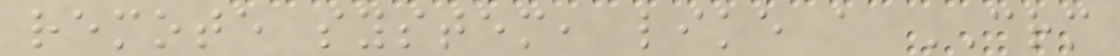remote system, like a CRM
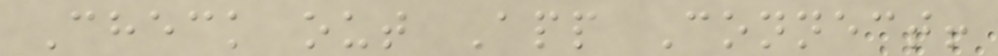Check out App Connect!
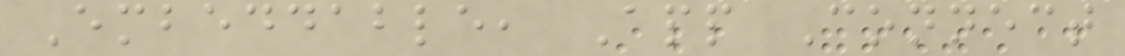Embeddable, App Connect
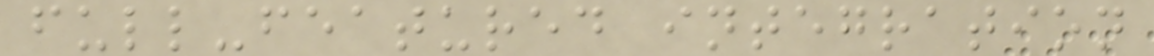full-featured integration
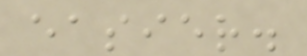easier.
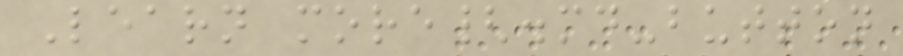Learn more{.md-button
